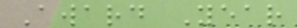Award Year
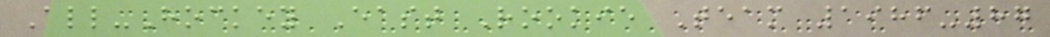All-Hockey East Rookie Team 1986-87
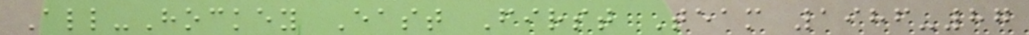All-Hockey East First Team 1986-87
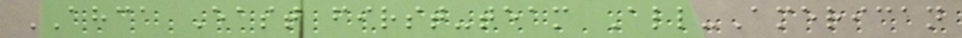AHCA East first-team All-American
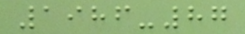1986-87
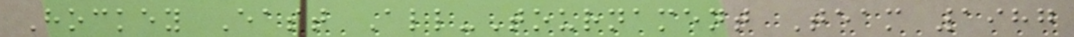Hockey East All-Tournament Team 1987
